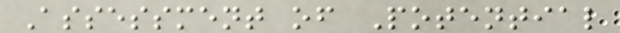Assessment of Potential
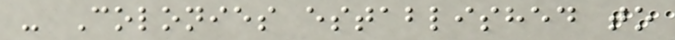- Colonies established to
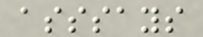asssays
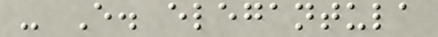- E. elegantula
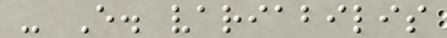- E. variabilis
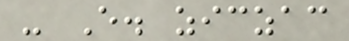- E. ziczac
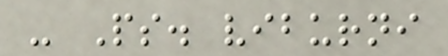- Ps. viburni
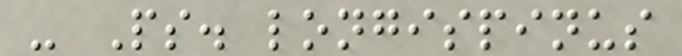- Ps. longispinus
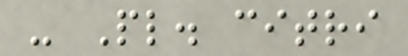- Pl. citri
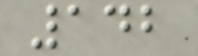142
